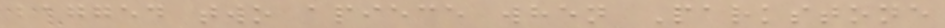bagged two apiece when Parkstone
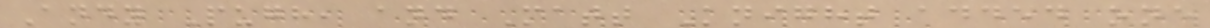Andy Pugh, and Matt Knight added one
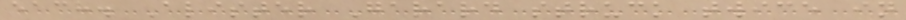each. Alister Garard struck twice in
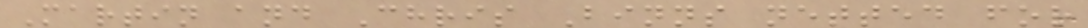Martin and Chris Binns netted for
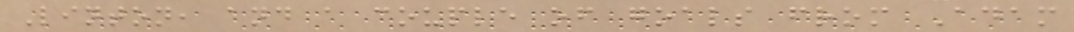Linton, and a couple of goals from Adam
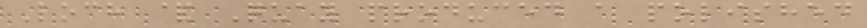Loch & Quay produced a polished
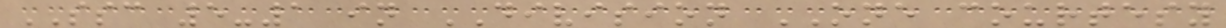SSC 5-1 in DIVISION ONE courtesy
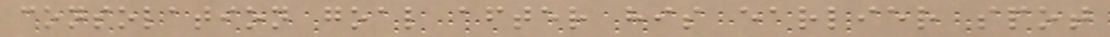consolation goal after his earlier spot
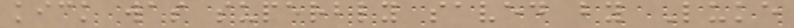kick was superbly saved by Luke
